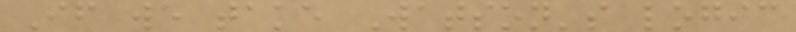If we take Watson's logic
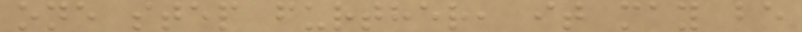one step further, it may be
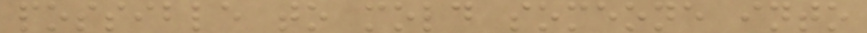possible to mold someone into
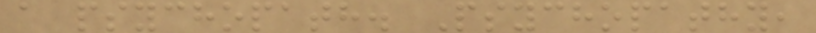a psychopath. Psychopathy,
